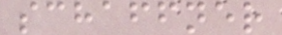schaffner
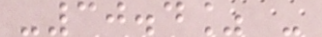-30.4% -
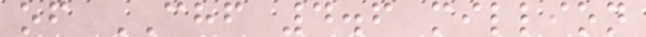of CHF 4.6 million
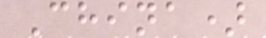China)
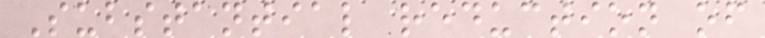Substantial reduction of
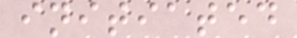initiated
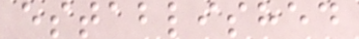established
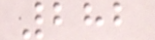282
